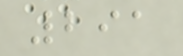291
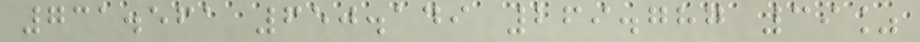731.561 650.149 269.787 39%
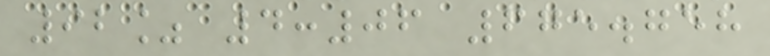92% 4:06 675.758
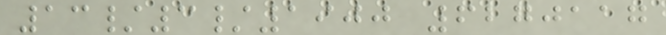13/3/1900 6270117
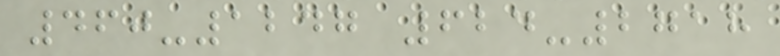460-1247 624-2718
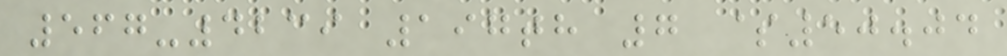567-4239 197th 7 $50.04
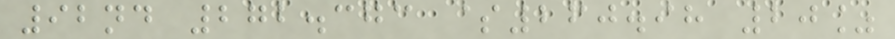92nd 272.373 $260.98 20%
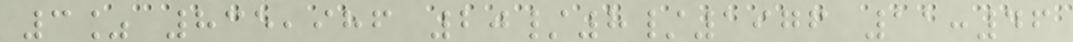3% 835,986 20/8/1976 11:46
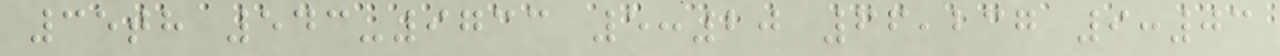35th 543-9733 5:20 66,237 9:03
